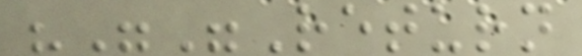"""Return
